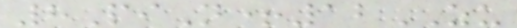8PiN+12ZU
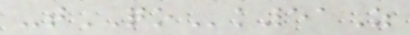-tQOk51Z
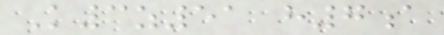K3z51 h7a
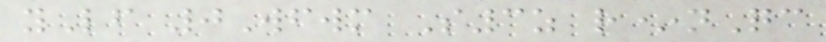yLf 0Wfwm S3z r*nQc
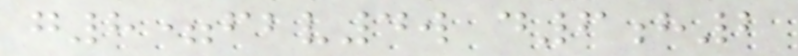g8=fbv4w d6h2
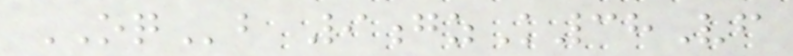OQb 9gzK38Vf
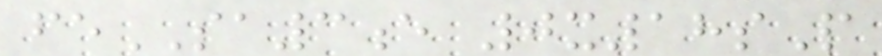feSA3e 0x18sP
